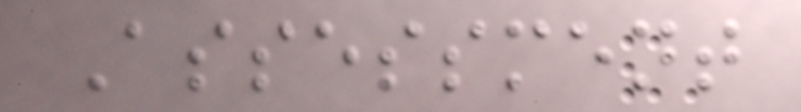Assessment
